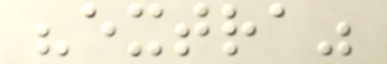"extra"
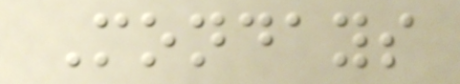Mondays
